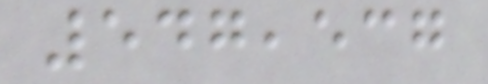547,537
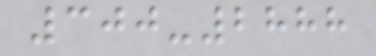300-2888
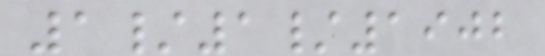1/1/1902
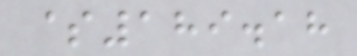$189.18
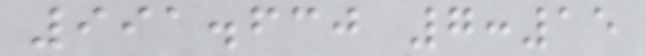991.630 7:15
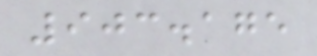903.175
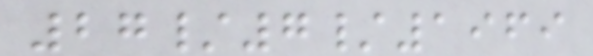27/7/1969
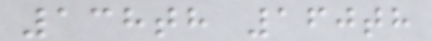138th 160th
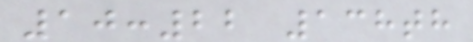10:22 138th
